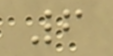6
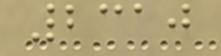2310
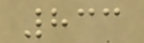833
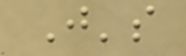J's
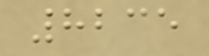8235
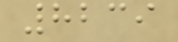8239
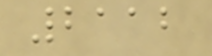2112
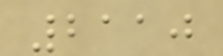2110
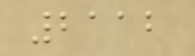2112
